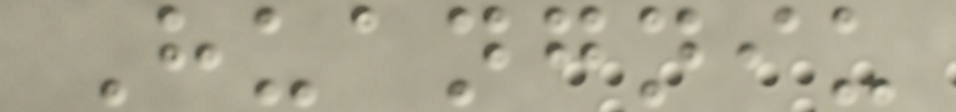Huangniu
